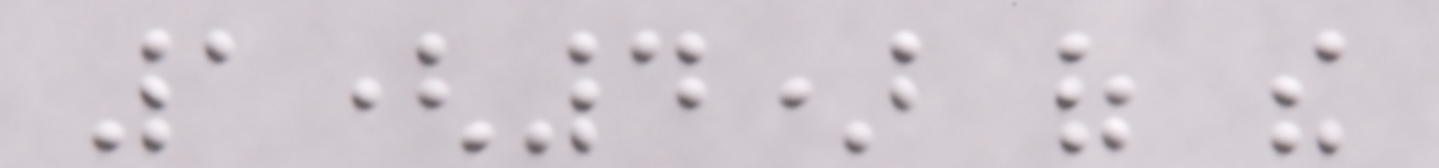1(4) of the
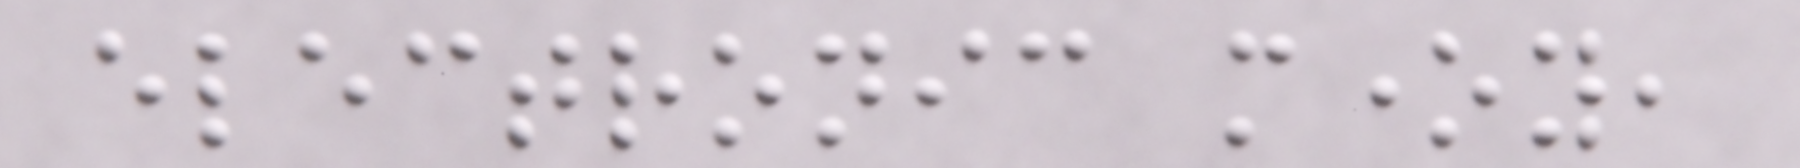electronic money,
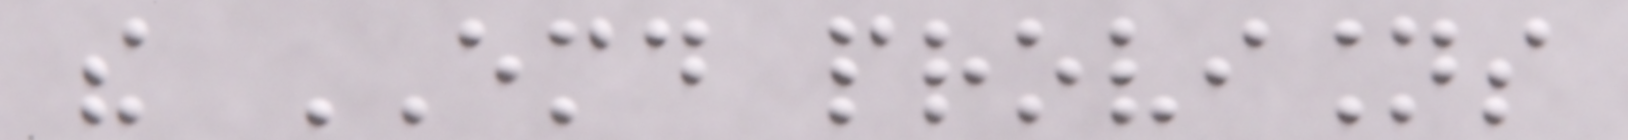the EMD provisions
